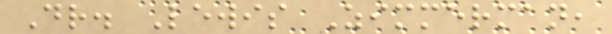Dr. Lewis Zimmerman,
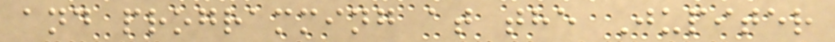and programming at the Jupiter
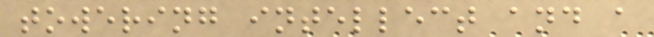towering intellect and a
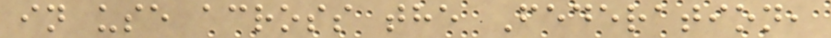in use across the Federation,
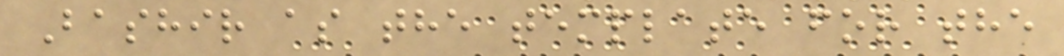Bashir as the template for the
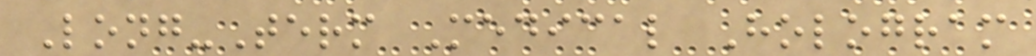Long-Term Medical Hologram
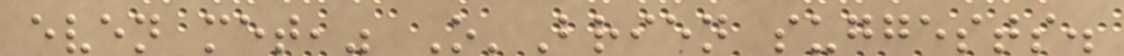even met," O'Brien suggests.
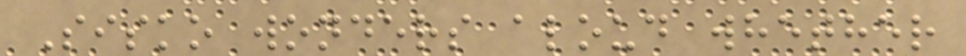Sisko wonders aloud whether
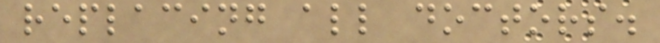replacing all doctors.
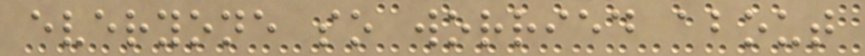everyone so worried about
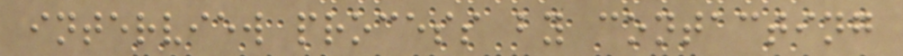interview process by contacting
